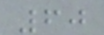60
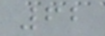62
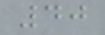40
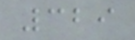329
